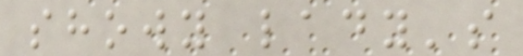showy lady's
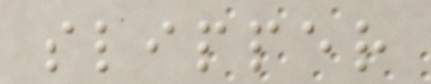slipper
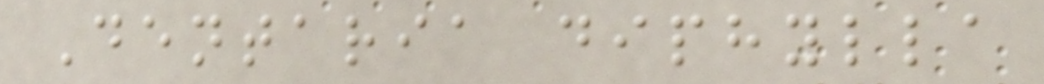Dentaria diphylla
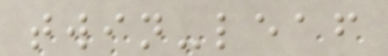twin-leaf
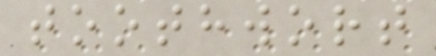toothwort
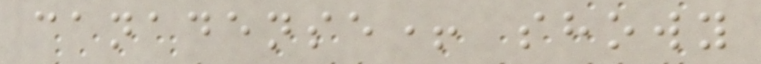canadense+ showy
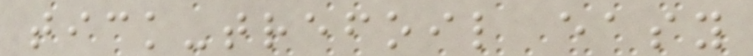tick-trefoil easy
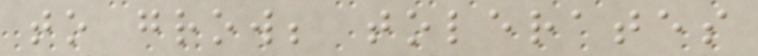to grow; tolerates
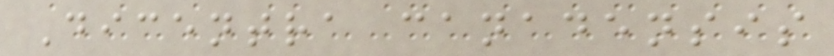Dicentra canadensis
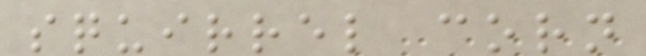squirrel corn
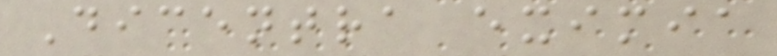Dicentra eximia
